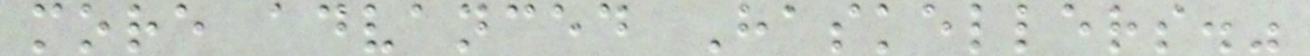more advanced Haskellers."
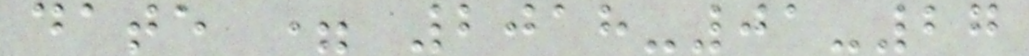date = 2018-01-27
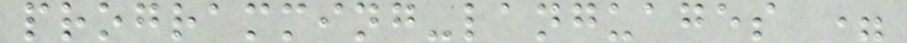programming-languages =
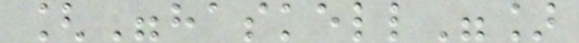["haskell"]
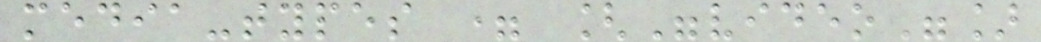media-types = ["video"]
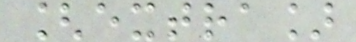[extra]
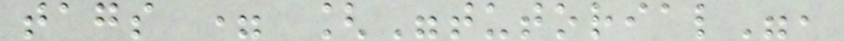tags = ["tutorial",
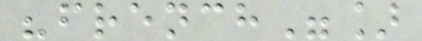"french"]
